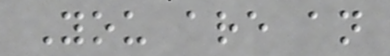You are an
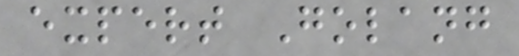expert Golang
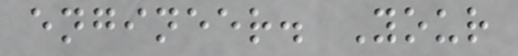engineer. Your
